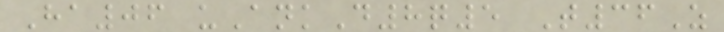Ha06 uAnkD8q5 T36Z
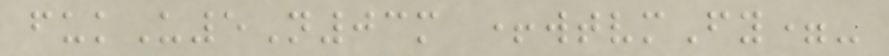fukU5N03m +wtvmFy=-
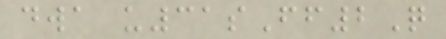dwa u31sFf2Q
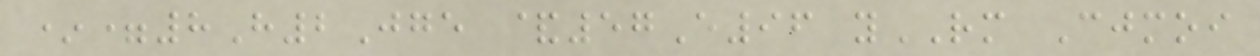*=8H2Jge &57E96 yRM Cjmoi
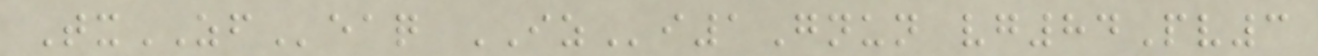TxZFeaq IZi1Gnun vg84Pv3
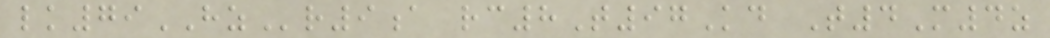lk79HZr9a rc8T97Kd T4M4z
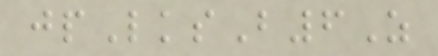jpLksB6Z
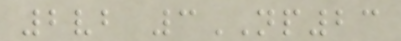2vb 3NP23
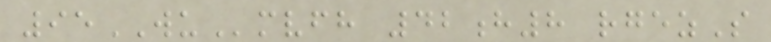95WUmvfh 42h8 rgezS
